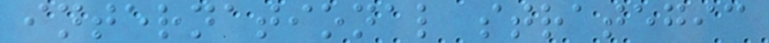international strategic
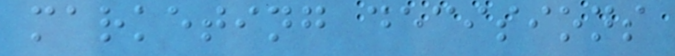marketing decisions
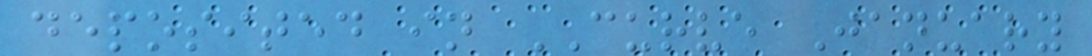deposited in CURVE January
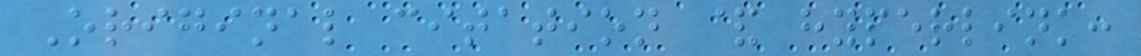Original citation & hyperlink:
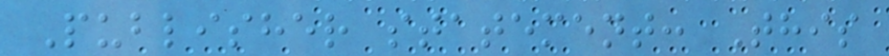Publisher statement: This
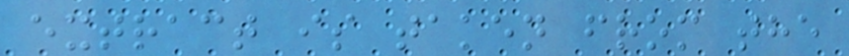extract is taken from the
